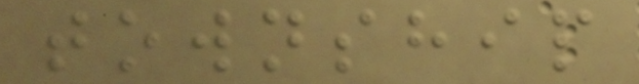township
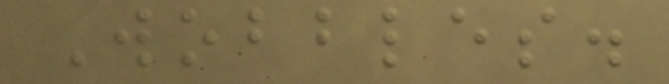Wobbles.
